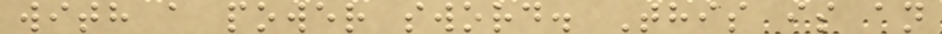with a power sword. This is an
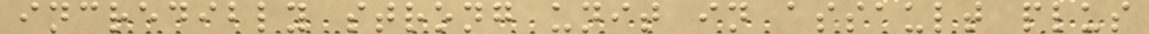incredibly strong unit in assault plus
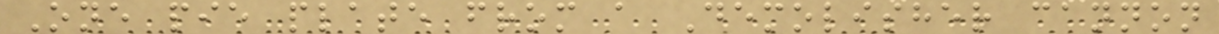One pie plate from a Demolisher cannon
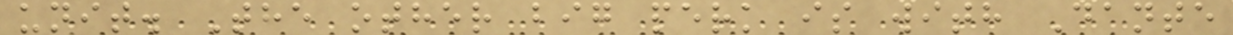unit. The other big perk is with Dante
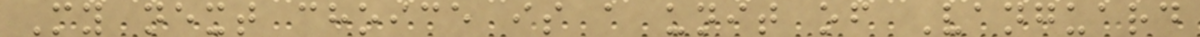My next choice is a unit of Vanguard
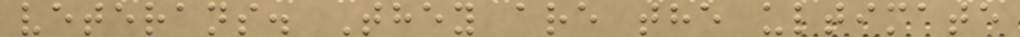veterans. They are the ultimate
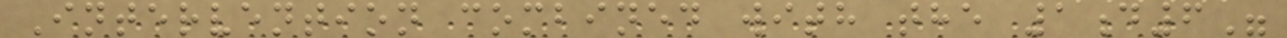Intervention combined with the 1d6"
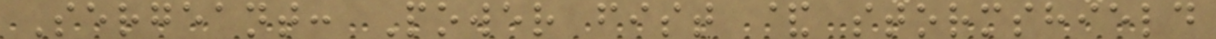Sergeant: Power fist & stormshield
